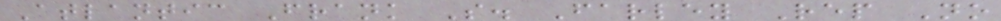Atlantic Frank S. Farley Rep No
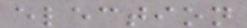election
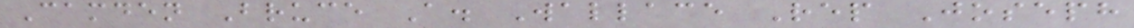Camden Bruce A. Wallace Rep Joseph
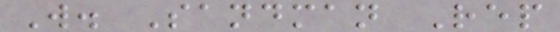W. Sandman Rep
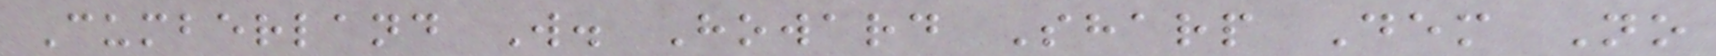Cumberland W. Howard Sharp Dem No
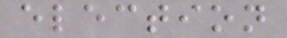election
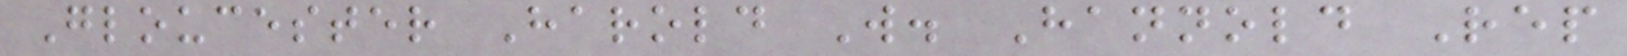Gloucester Harold W. Hannold Rep
